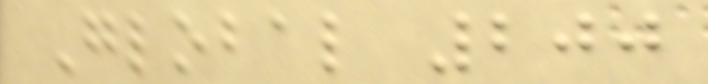Global 200
